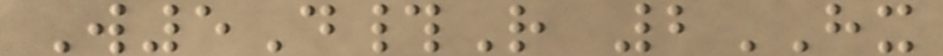W5D#R 2HX
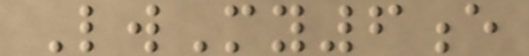LwMy6e
